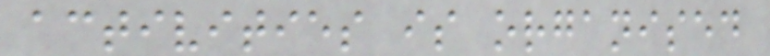activities is organised
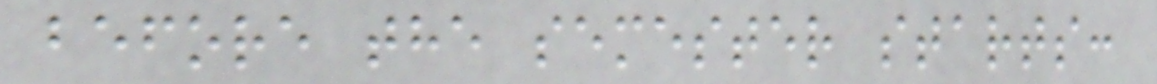before the semester starts:
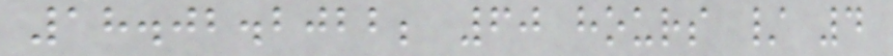18.02.2022; 60 hours / 4
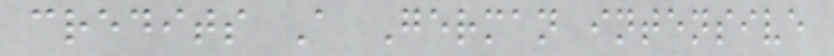credits A German intensive
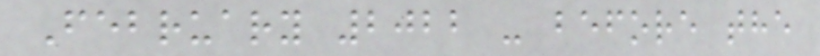February 2022 - before the
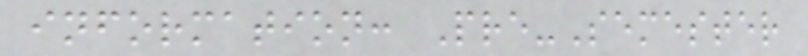information: Pre-Semester
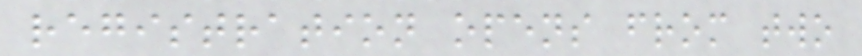registration opens from two
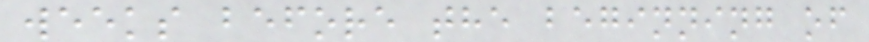weeks before the beginning of
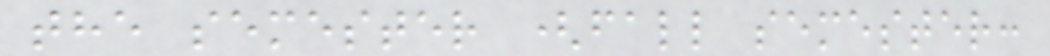the semester (fall semester:
